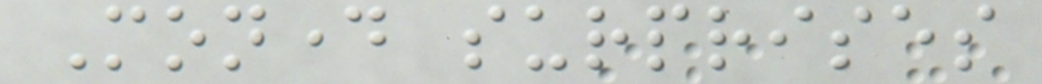Monday surprises
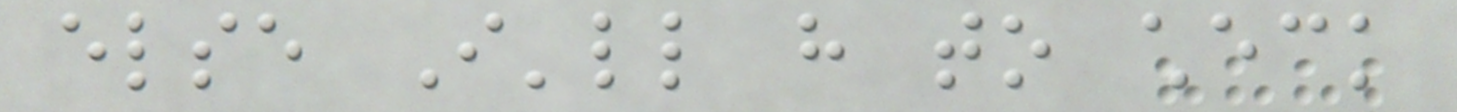else I'll have to check
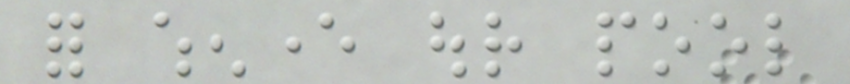for whenever our pool
